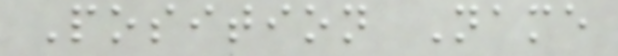Position Name
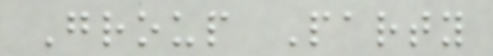Group Party
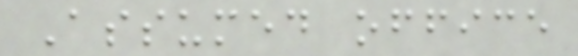Assumed office
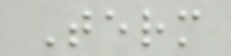Term
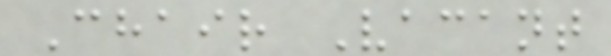Chair Vacant
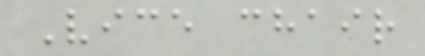Vice chair
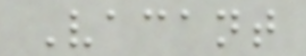Vacant
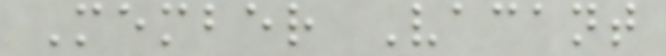Member Vacant
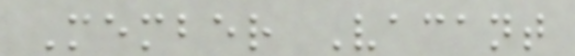Member Vacant
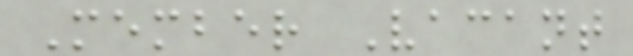Member Vacant
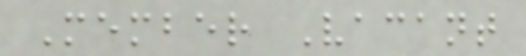Member Vacant
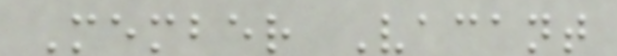Member Vacant
